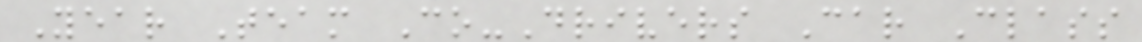Year Team Co-Drivers Car Class
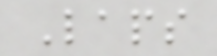Laps
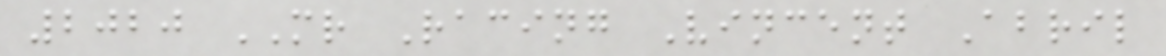2020 MR Racing Vincent Abril
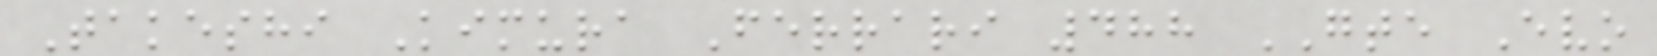Takeshi Kimura Ferrari 488 GTE Evo
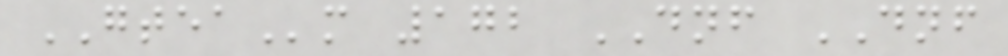GTEAm 172 DNF DNF
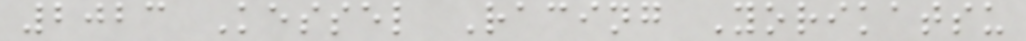2023 Kessel Racing Yorikatsu
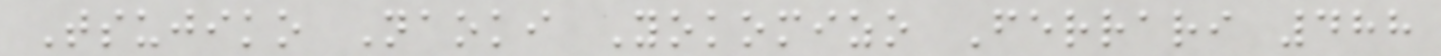Tsujiko Naoki Yokomizo Ferrari 488
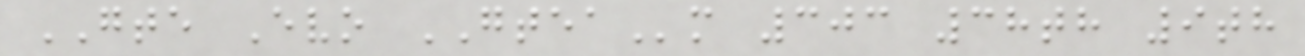GTE Evo GTEAm 303 38th 9th
